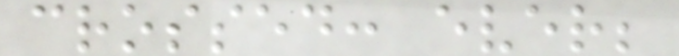crossed: ever;
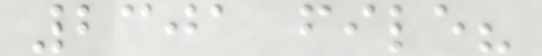2301 file?
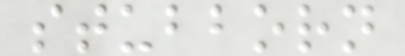stubborn
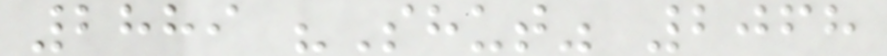2889 "Shut" 2068
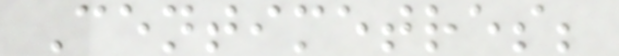Centimetres;
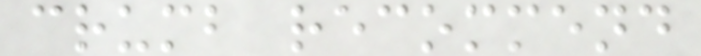crumb recommend
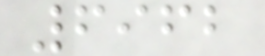6962
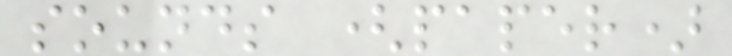sounds (paper)
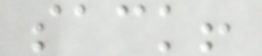sack!
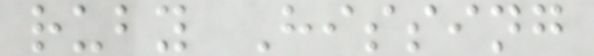ruby Hissing
